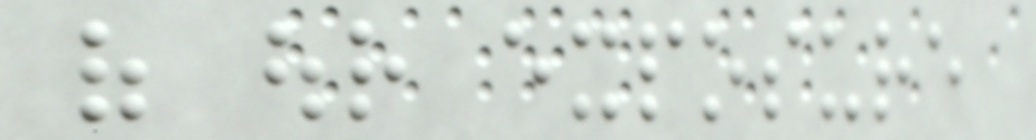of our exposure
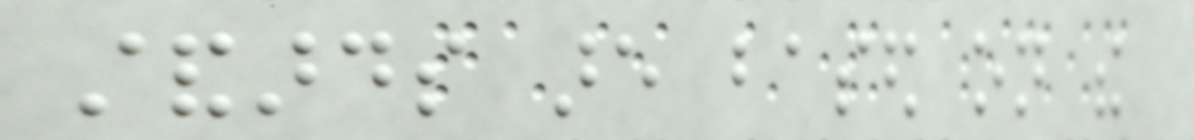standards are based on the
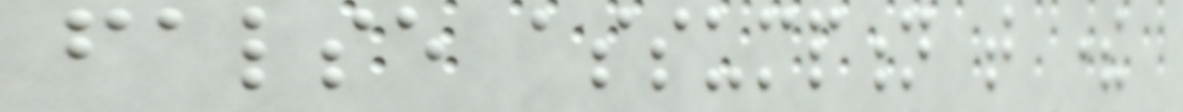false assumption that there
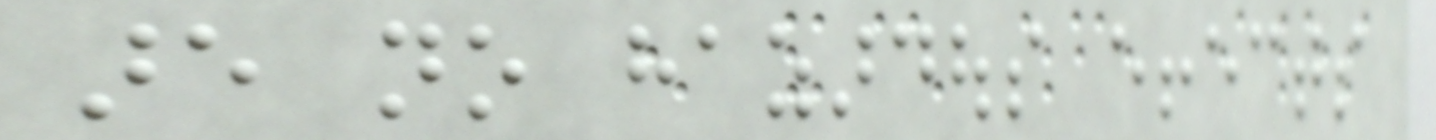are no hazardous effects
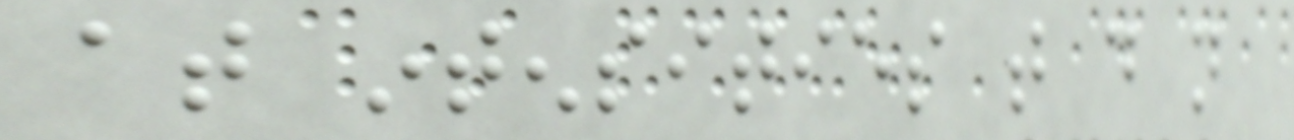at intensities that do not
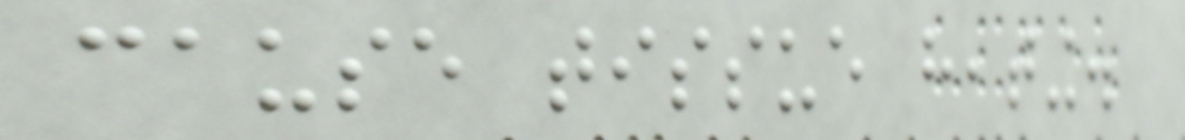cause tissue heating.
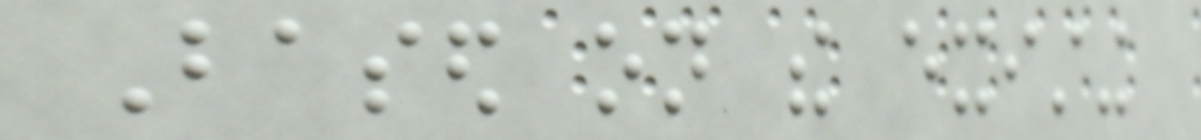Based on the existing
